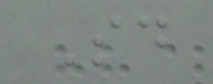Said
